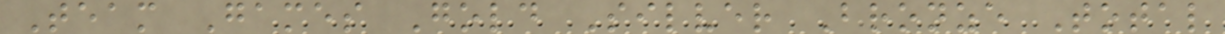Team Games Gold Silver Bronze Total
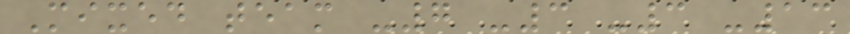Mixed team -7 -3 -3 -13
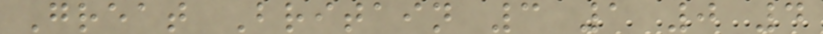Great Britain 3 1 0 4
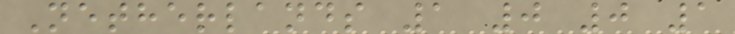Netherlands 1 0 0 1
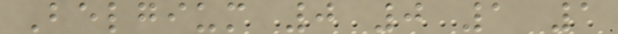Belgium 0 0 1 1
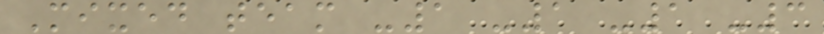Mixed team -1 -1 -1 -3
